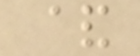&
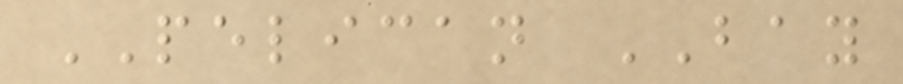PELICAN BAY
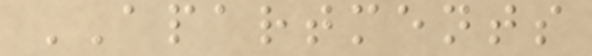APARTMENTS
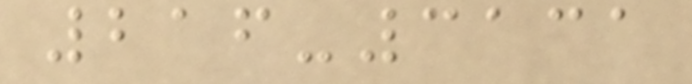216-3131
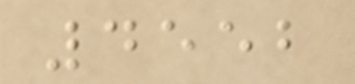4552
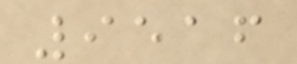9516
